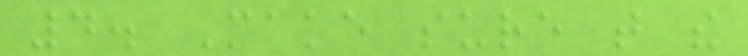4. Make sure that the
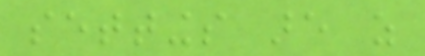settings are as
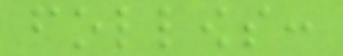follows:
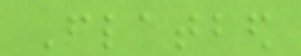Flatbed
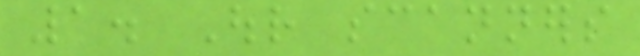1. Our scanners
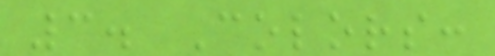3. Colors:
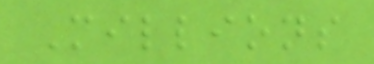Millions
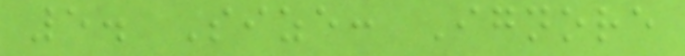5. Size: Ignore
